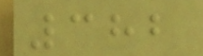382
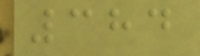384
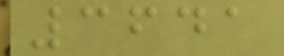3641
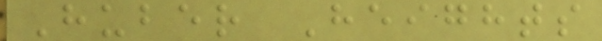Huber Heights
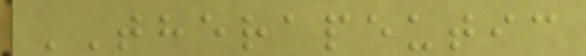THERAPEUTIC
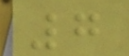7
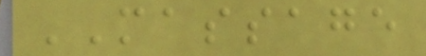MASSAGE
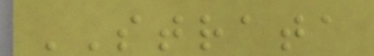STRATA
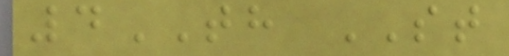4TH ST
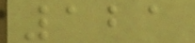121
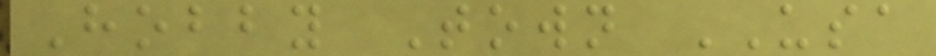Hobby Town USA
